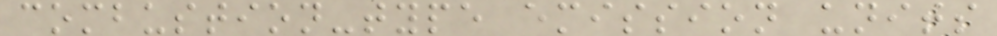combustion-type emission units
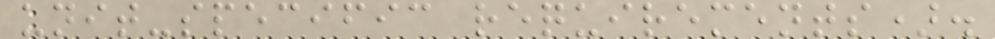unit-specific requirements).
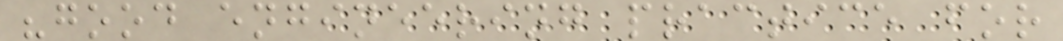"good engineering practice for
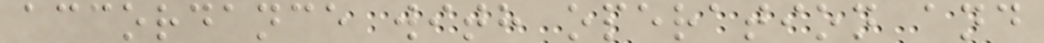accordance with operation and
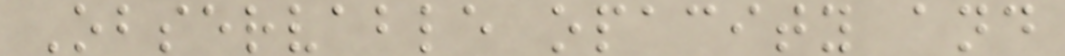Observable opacity and
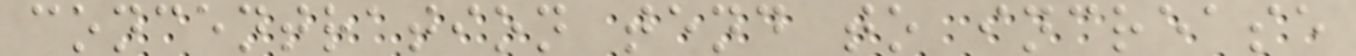concentration tend to increase
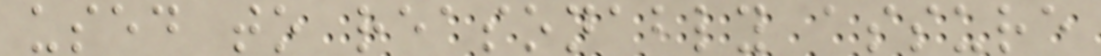used to reasonably assure
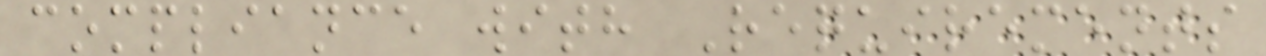compliance with Requirements
